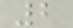2
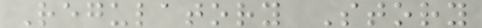Regulatory Story
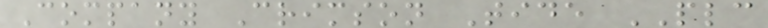Company Crimson Tide PLC
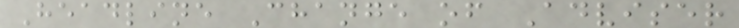Headline Change of Adviser
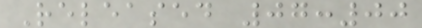Released 07:00
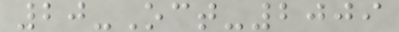20-Oct-2009
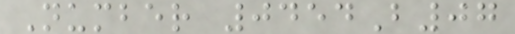Number 0454B07
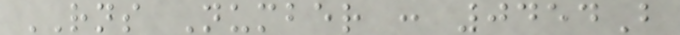RNS Number : 0454B
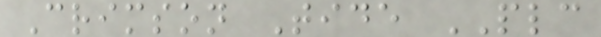Crimson Tide PLC
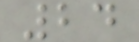24
